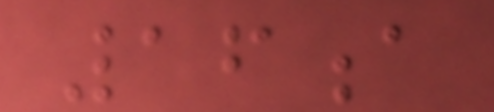16a
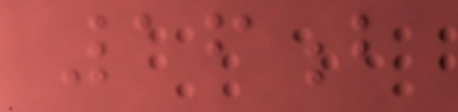16b
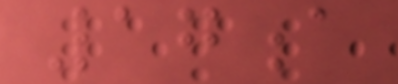17a
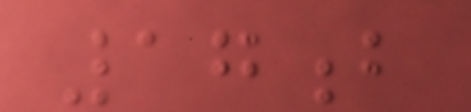17b
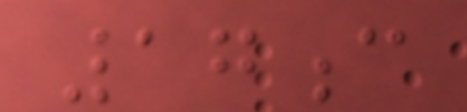17c
